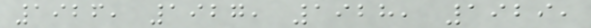1926, 1927, 1928, 1929,
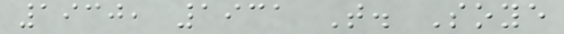1930, 1931 T. Soye
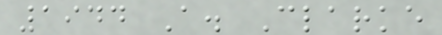1944 A. Clarke
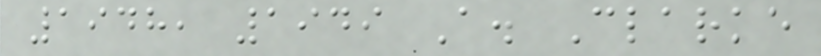1948, 1949 A. Clarke
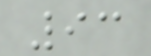93
